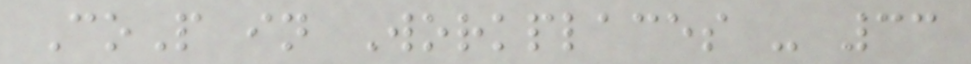CoP in Workplaces - 33
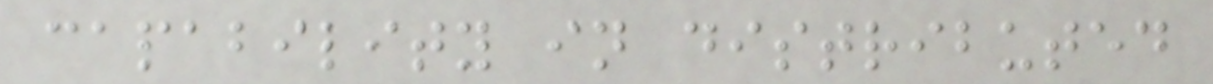capability in distributed
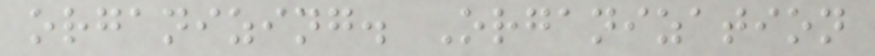organizing. Organization
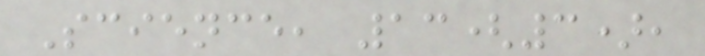Science, 13(3),
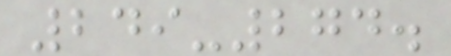249-274.
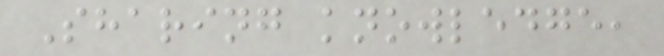Sharing knowledge,
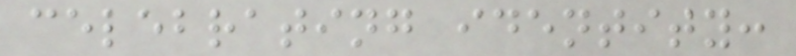celebrating identity:
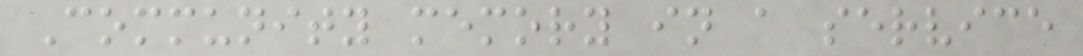Community memory in a service
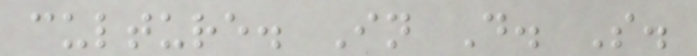culture. In D. S.
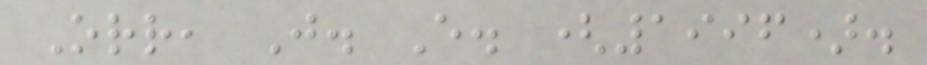Orr, J. E. (1996).
